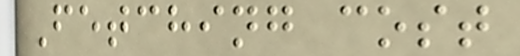Fetching cost
